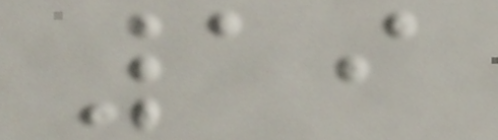19
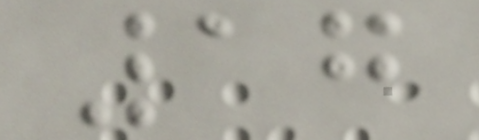17
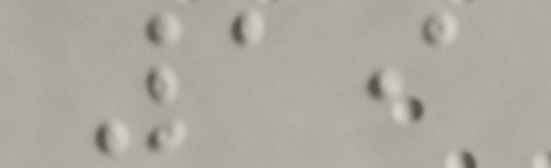19
